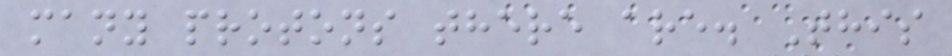many protons there are. This
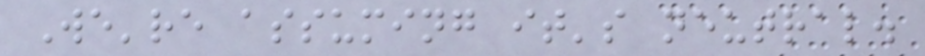We're assuming it's neutral.
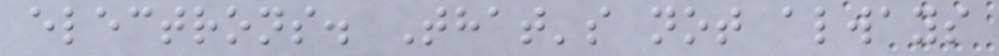electrons. That's not always
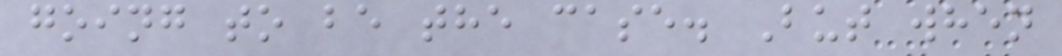going to be the case. But when
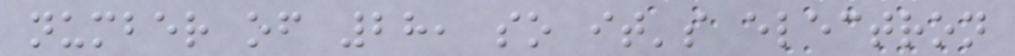number of 28, so it's electron
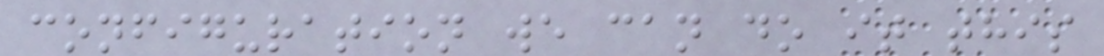configuration we can do it this
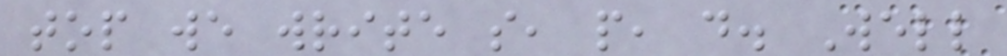top we write s, p, d. Well
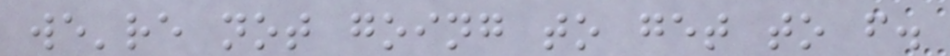we're not going to get to f.
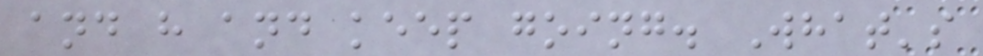and h and keep going. What's
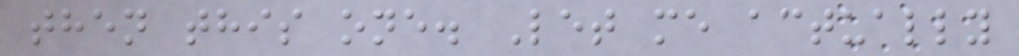then this one. Let me actually
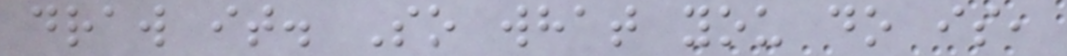draw it. So what you do is,
